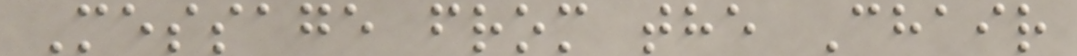Message from the Chair
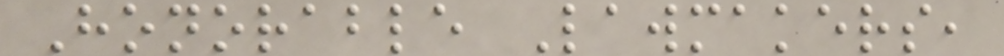Honorable Lawmakers,
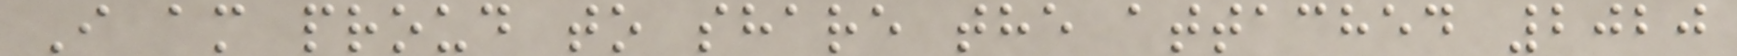I am proud to share the attached 2020
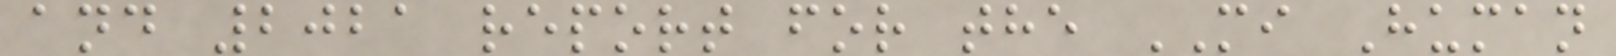and 2021 report for the MI Human
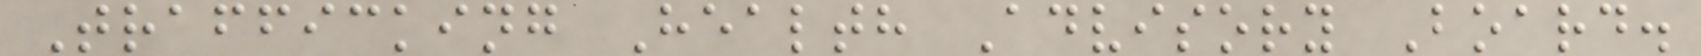Trafficking Health Advisory Board.
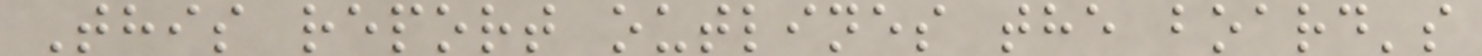This report outlines the board's
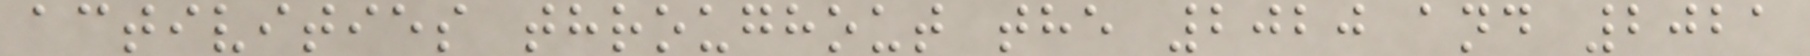activities throughout the 2020 and 2021
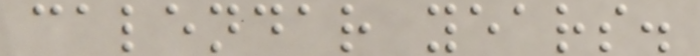calendar years.
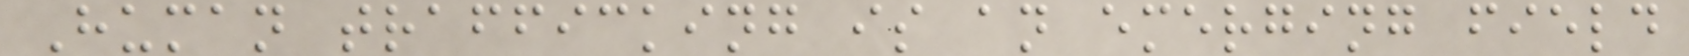Human trafficking is an emerging field
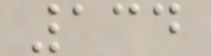134
